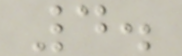4.
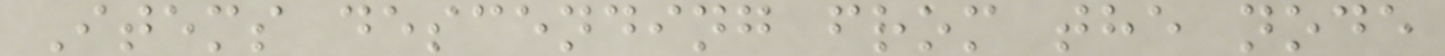Items descending from the node
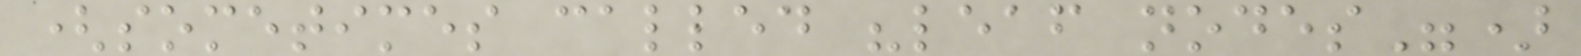(sometimes called "leaf nodes")
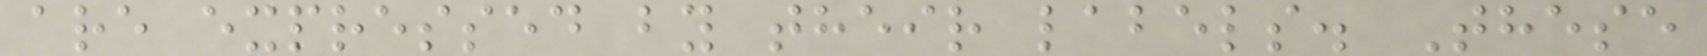are expressed by their labels. These
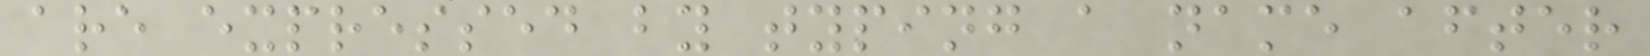are expressed by typing a name after
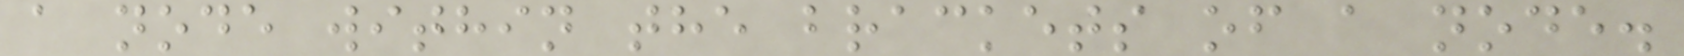a node within the brackets of a node.
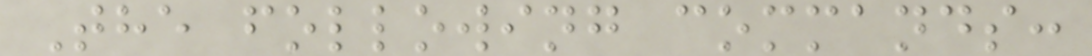The following commands:
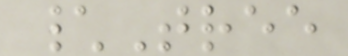\Tree
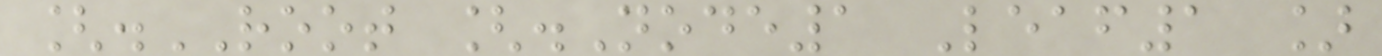[.ROOT [.Node1 Leaf1 ]
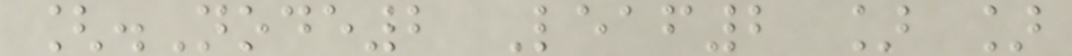[.Node2 Leaf2 ] ]
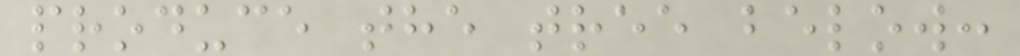produce the tree below:
